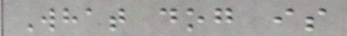What dog is
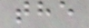the
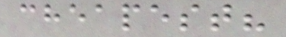cheapest?
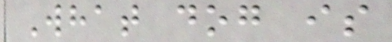What dog is
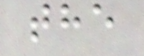the
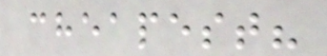cheapest?
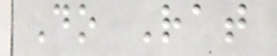Do Rat
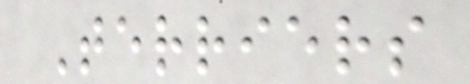Terriers
